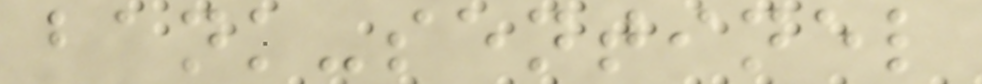bank-sentinel
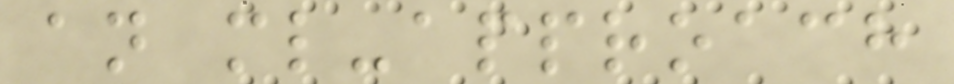an ml-approach
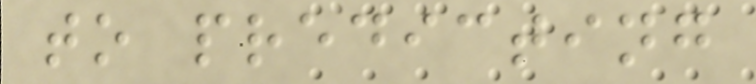to predicting
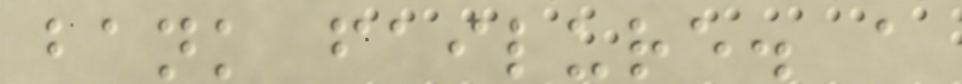bank failure. a
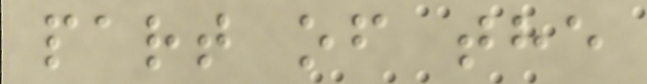part of the
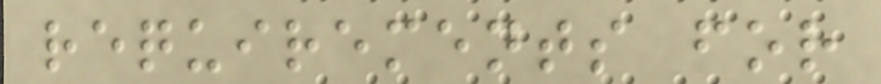requirements for
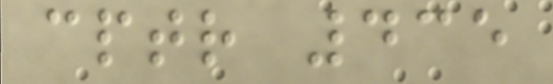cptr 435
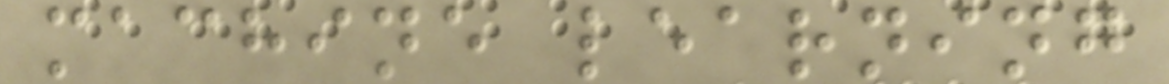machine learning
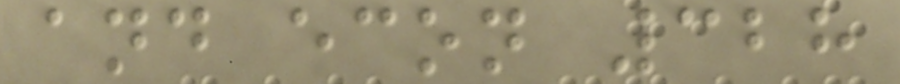and econ 328
